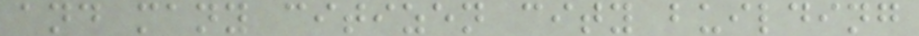and many citizen city building
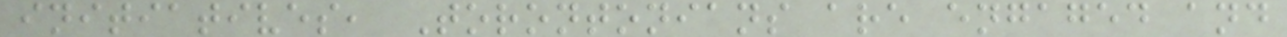initiatives, Torontonians are engaged and
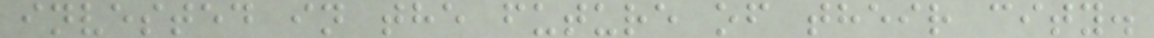invested in the future of their city.
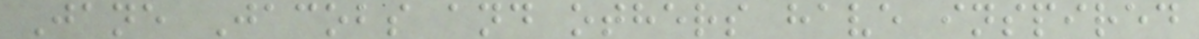Jane Jacobs and others have inspired
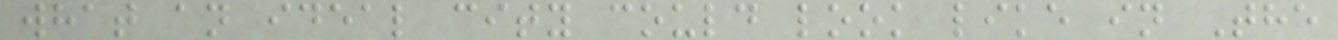what an ideal city could look like in The
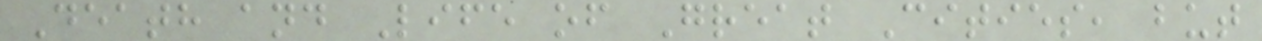Death and Life of Great Cities, but
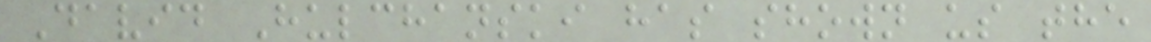David Hulchanski has shown us the
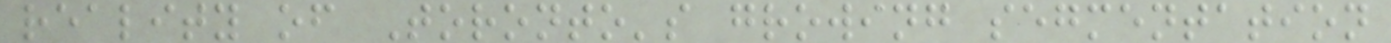reality of Toronto's growing segmentation
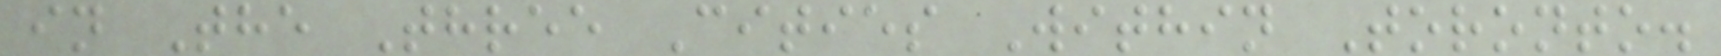in The Three Cities Within Toronto.
